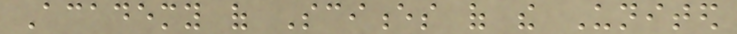Academy of Sciences of the United
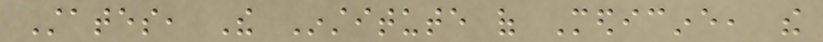States, The Institute of Medicine, the
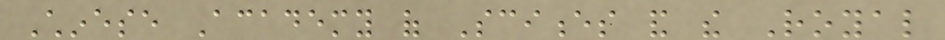Chinese Academy of Sciences and the Royal
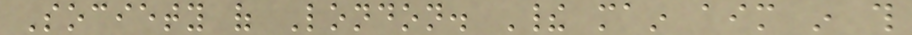Society of London. Their main aim in this
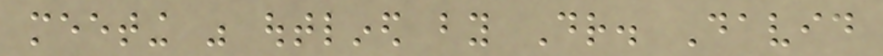meeting was outlined by Dr. David
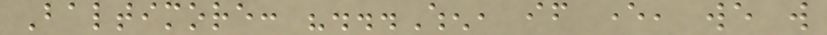Baltimore: "...When, if ever, we will
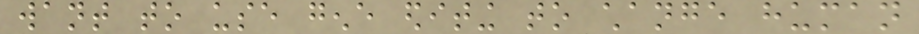want to use gene editing to change human
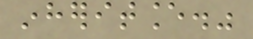inheritance."
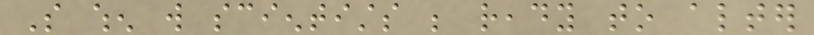So when will scientists be ready to alter
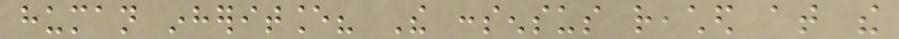human inheritance? The consensus reached at the
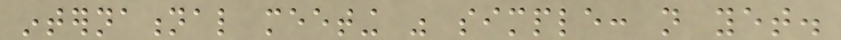international meeting was simple: not yet.
